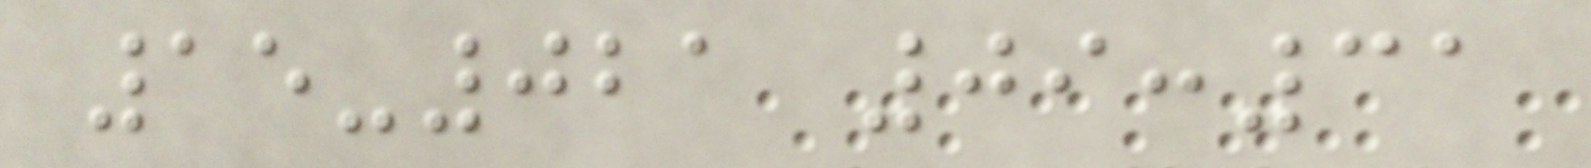15-021 09:31
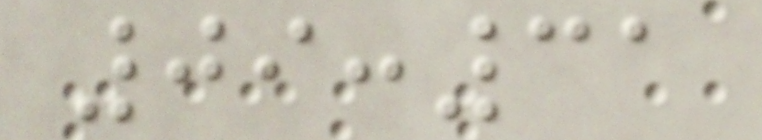09:31
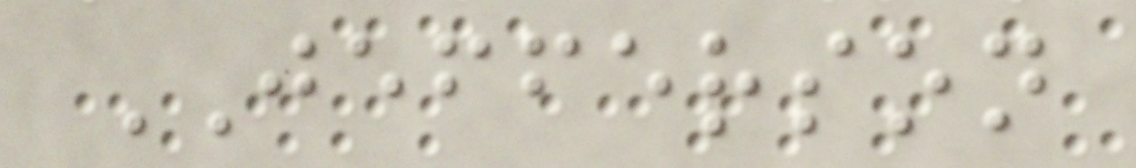JEFFERSON
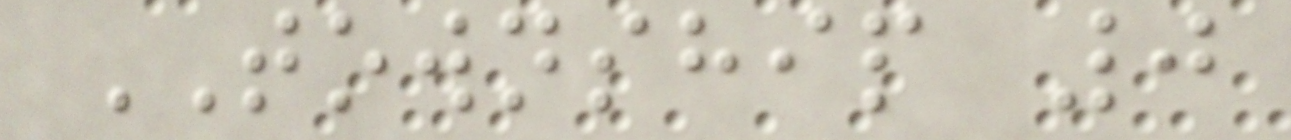TOWNSHIP 0
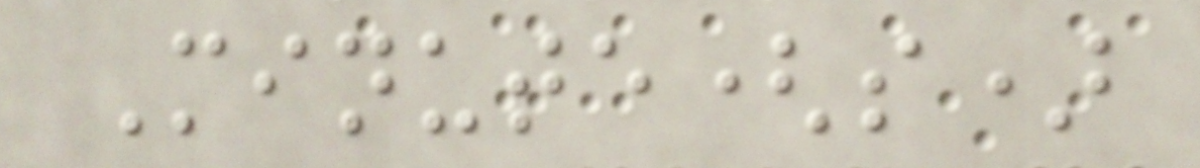Minute(s)
